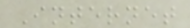Internet
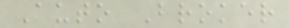Auto Broker
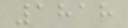1818
